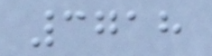3718
